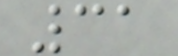31
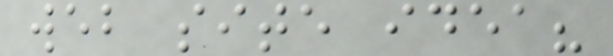web site idea?
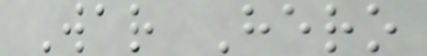War Hero
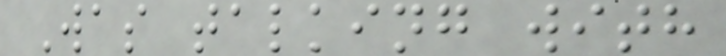Was talking with
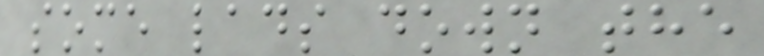some lads down the
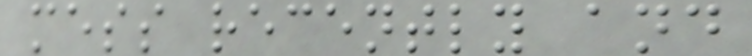mess recently and
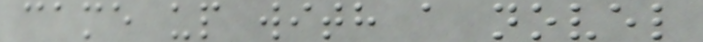came up with a novel
